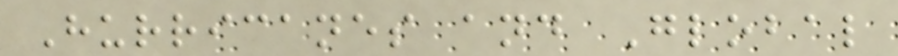Hurricanes and Global
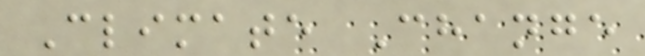Climate Change
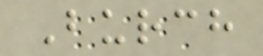Burch
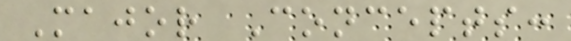Major Concepts:
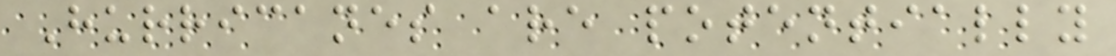Hurricanes are potentially
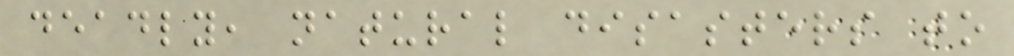deadly, natural disasters to
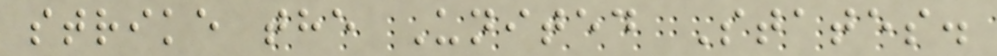strike the United States.
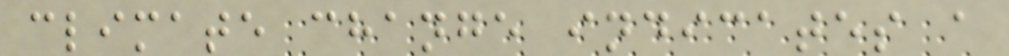climate change indicates a
